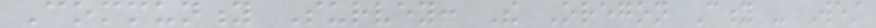Community Survey: The Oregon City - West
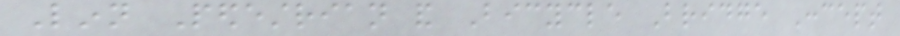Linn Pedestrian and Bicycle Bridge Concept
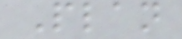Plan
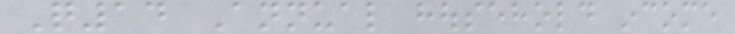Q14 Annual household income
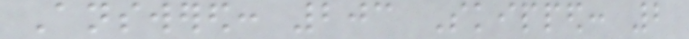Answered: 203 Skipped: 2
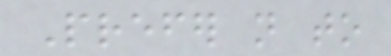Prefer not to
